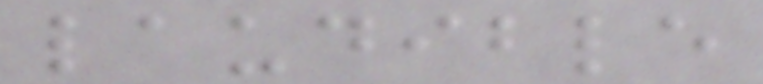laudible
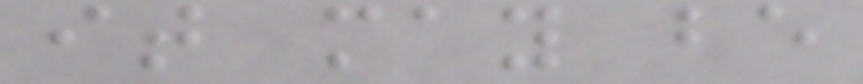it may be
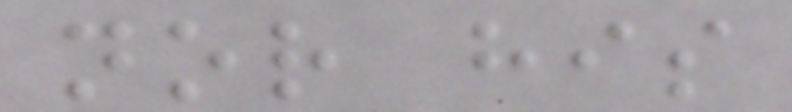nor his
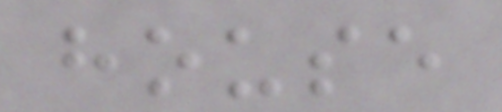house
